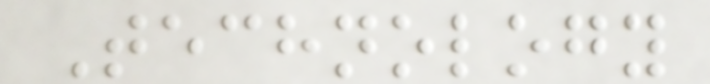Technology
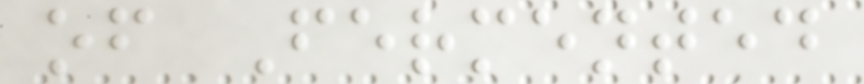of Fermented
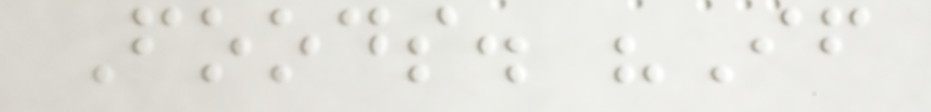Foods. "If
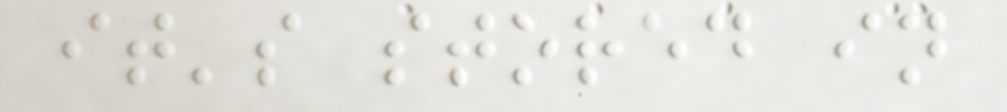it's stored in
